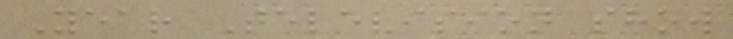Year Television show
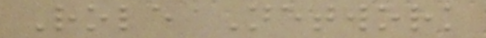Role Network
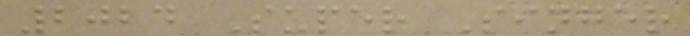2024 Super Singer
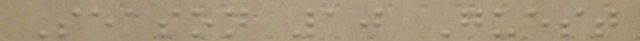Season 10 Guest
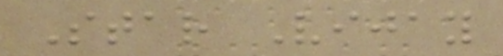Star Vijay
